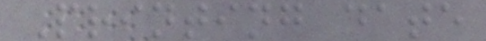Printing date
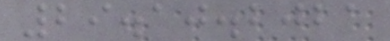29.10.2021
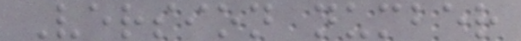Version number
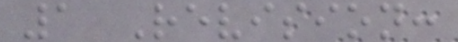1 Revision:
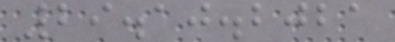29.10.2021
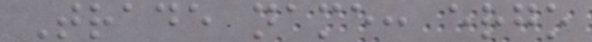Trade name: ergo
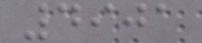4901
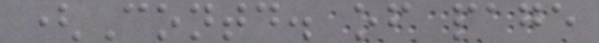(Contd. of page
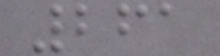261
